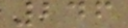246
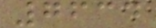7634
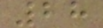28
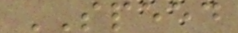SPEED
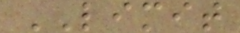LIMIT
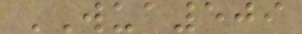WUA509
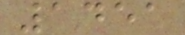1451
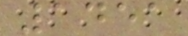1451
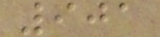901
